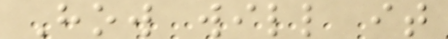How will it
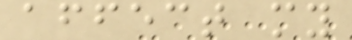affect my
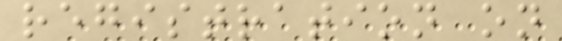registration on
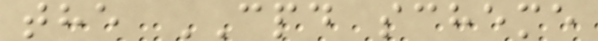the CPD scheme
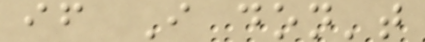if I don't
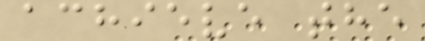achieve the
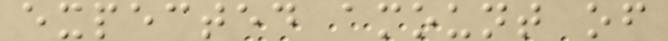expected amount of
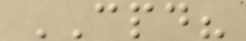CPD?
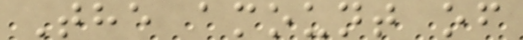The amount of
